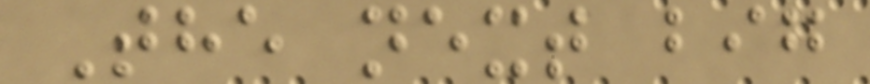The next big
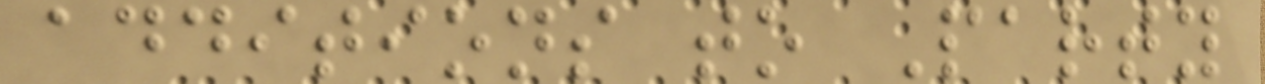additions to Party
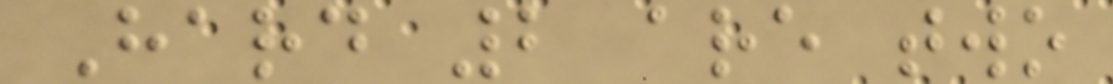Hard 2 are two
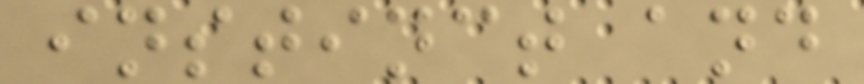instinct and
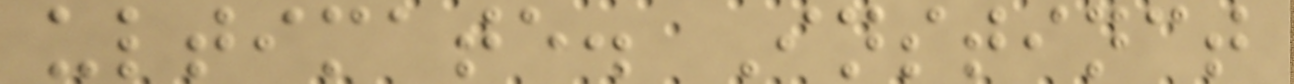ultimate. Instinct
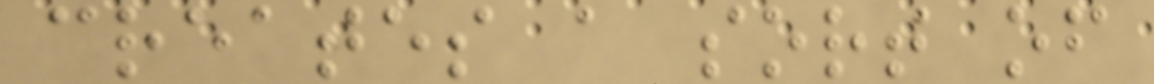creates a sort of
